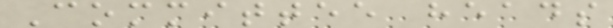Committee heads
